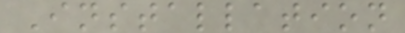Installation
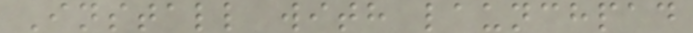Install with launchpad
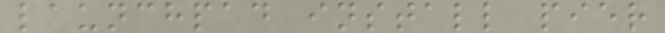launchpad install pier
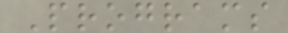Programs
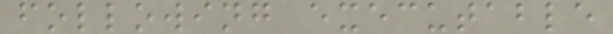following executable
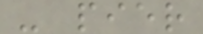- pier
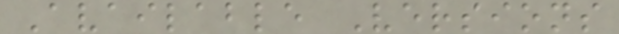Available Versions
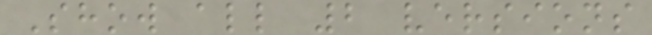Show all 2 versions
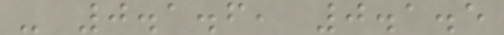- 0.1.6, 0.1.5
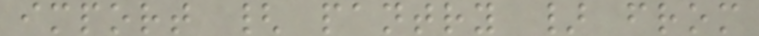import { pantry } from
